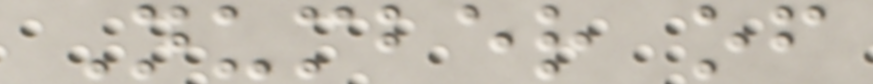Number of
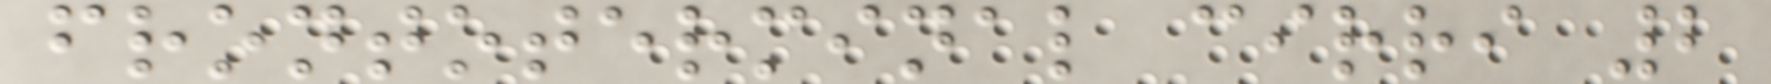frontoterminal cirri 2
